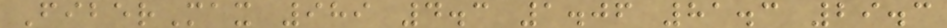FiberMax 989 4.3 1.06 81.3 29.3
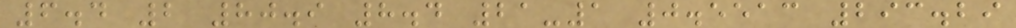6.4 2 80.9 8.4 21-1 0.5513 293.29
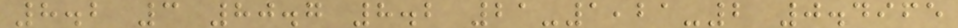8.2 3 80.7 8.2 21-1,21-2 0.4965
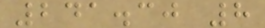241.30 8
